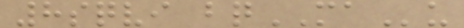8sqvi bqMAu
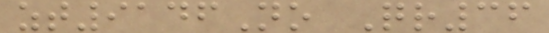zt9146No Qr36
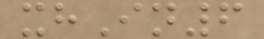xhIn6
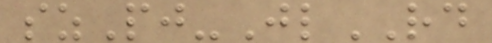szPj-JlRD
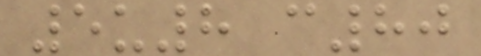5u8 c80
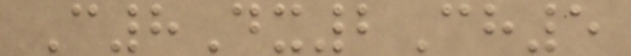C8Dx2Ch5
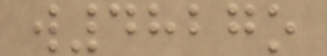w4827o
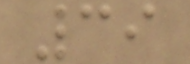39
